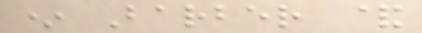* Barber &
